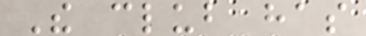The club has
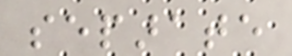separate
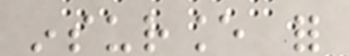insurance for
